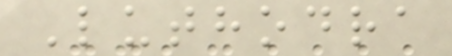Luthodra
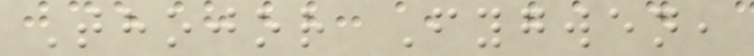Thojor Fygwen,
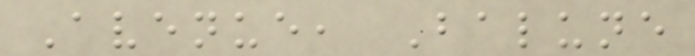Avenue, Balune
